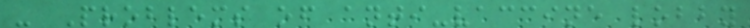- Problems of anti-vaccine lobby
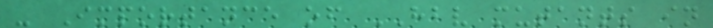- Importance of HBV mutants in
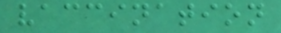vaccination
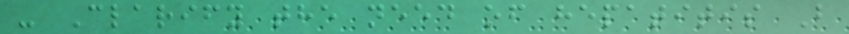- Clarify the need of hepatitis B
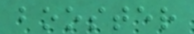booster
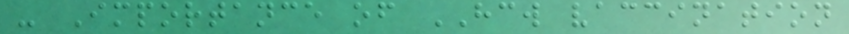- Importance of HCW vaccination
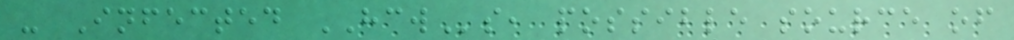- Infected HCWs, possible source of
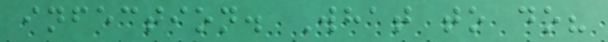infection. What to do?
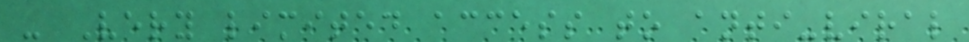- Very limited access to anti-viral
